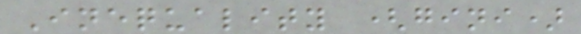Inequality (gini)
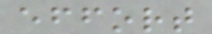effort
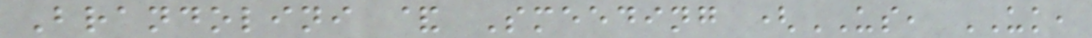Brandolini & Smeeding (US, UK,
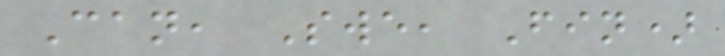Can, Swe, Fin)
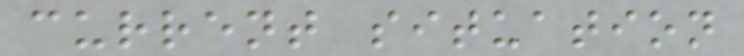current situation
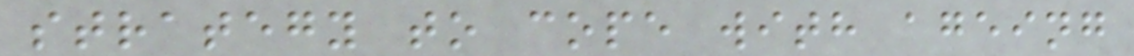strategy to cope with ageing
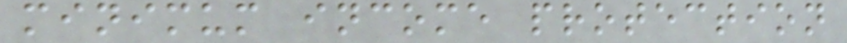minimum income protection
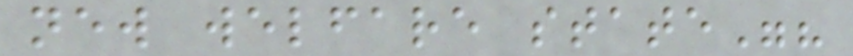new welfare state"?
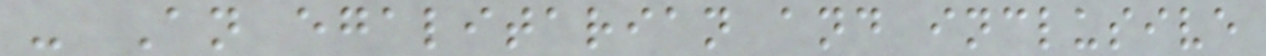- An egalitarian and inclusive
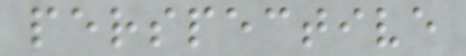perspective
